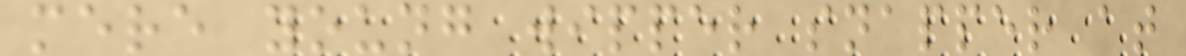mere young wipper snapper at
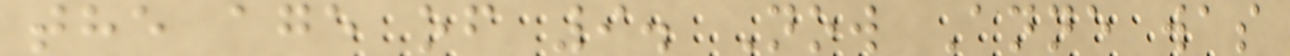the age of 9. Now Anne was
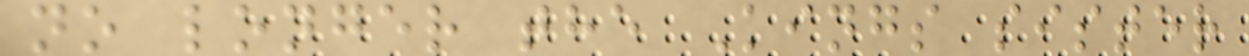no longer the Kings sister
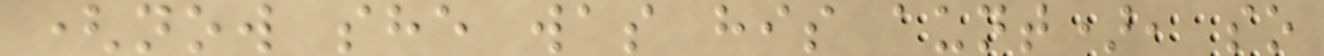(now she was his aunt), so
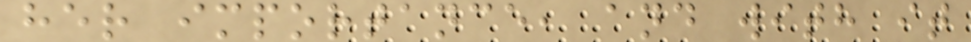her importance, and with it
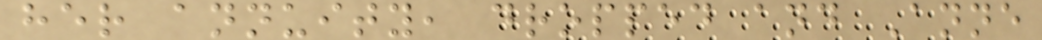her annuity, dropped and Anne
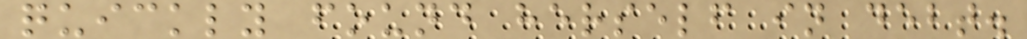quickly found herself in debt.
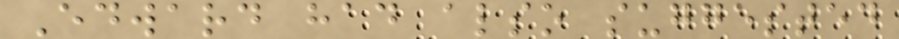Edward had also suggested
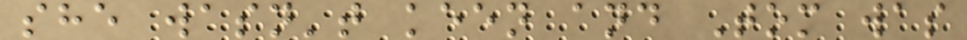she wasn't keen and Tom was
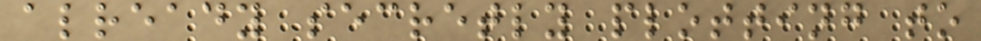already secretly plotting to
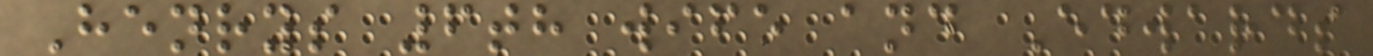Henrys 6th wife and Edwards
